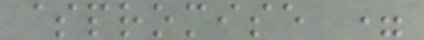$promise =
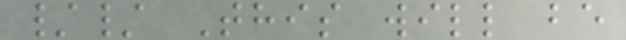// This will be
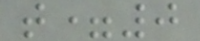t=0
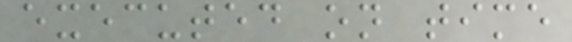executed on time
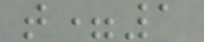t=1
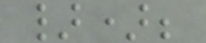});
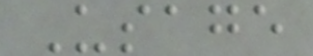Usage
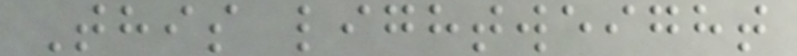This lightweight
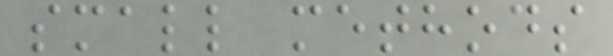small methods
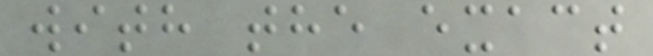with the exact
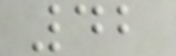42
